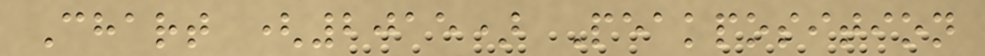Chart (2015) Peakposition
